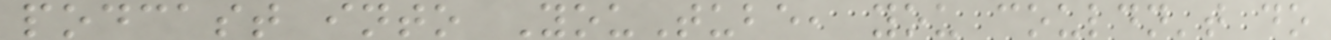podcast into YouTube, you couldn't do
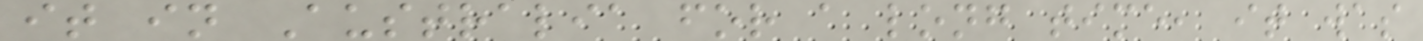it in Australia for a long time, it was
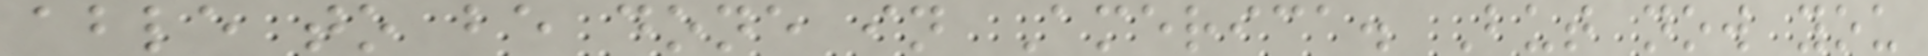able to be done in America. But now you
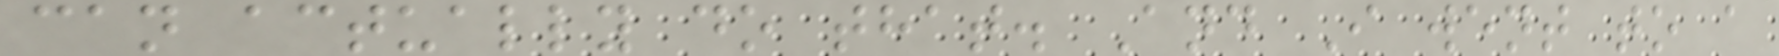can actually do that. And I went to a
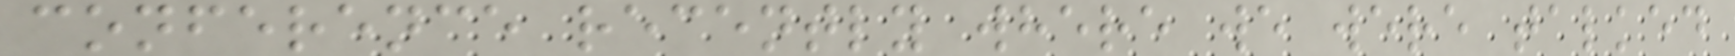conference recently where we were talked
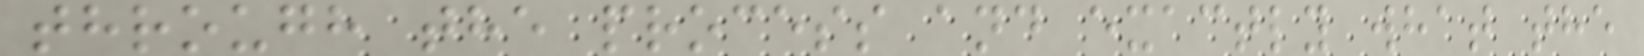through the process and exactly what the
